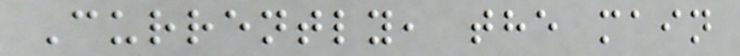Currently, the main
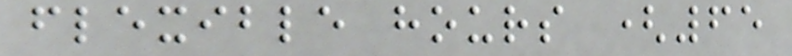flexible hours (65
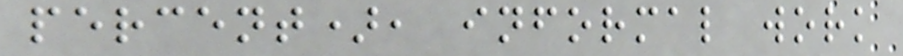percent), informal work
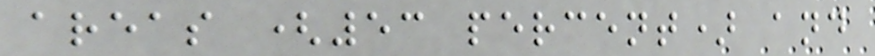areas (53 percent) and
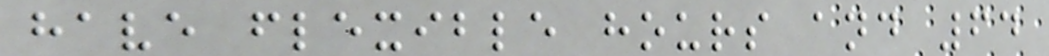have flexible hours and 64
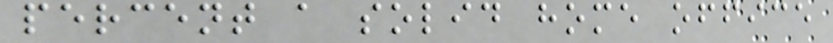percent a solid home office
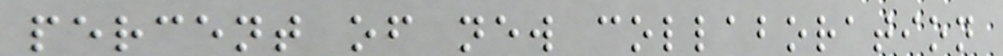percent of new collaboration
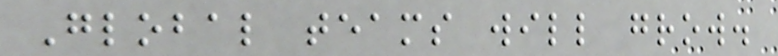Global teams will grow.
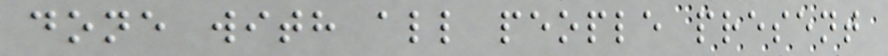done with all people present
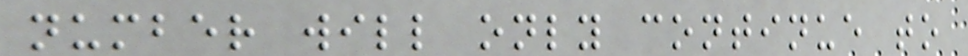number will only continue to
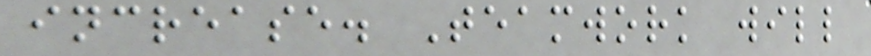increase. Teamwork will
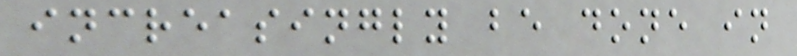increasingly be done in
